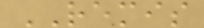REMIS
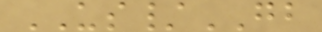US/GB
